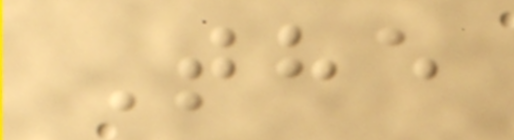The
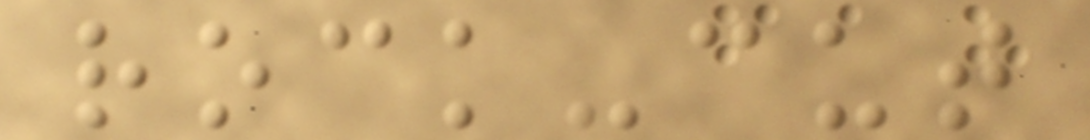rock-cut
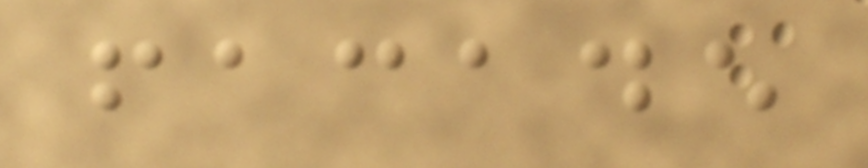facade
